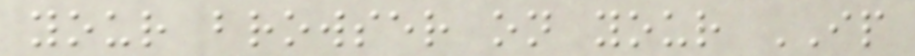your browser on your IP
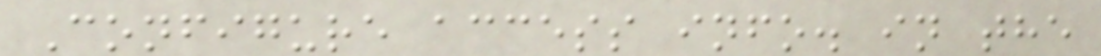Configure access info. in the
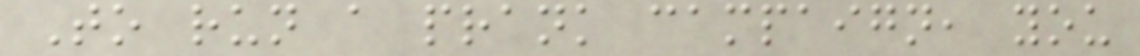To run a prank campaign, you
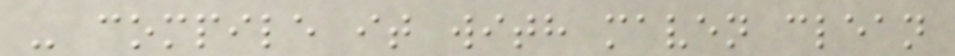- compile it with maven clean
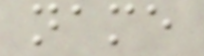name
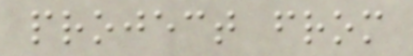project from
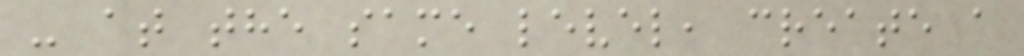- at the same level, create a
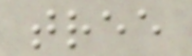tree
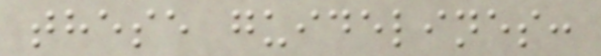these guidelines:
